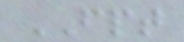FPT
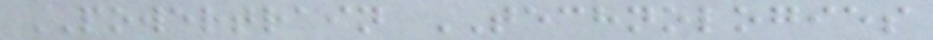POWERTRAIN TECHNOLOGIES
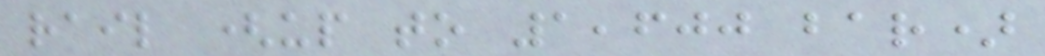rail (up to 1,600 bar)
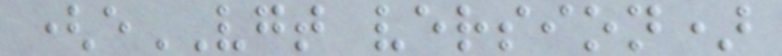(eVGT version)
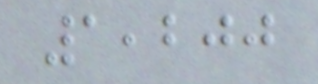1,200
